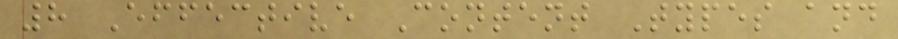8 Effective Content Types and
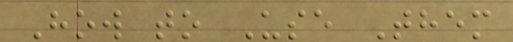How to Use Them
